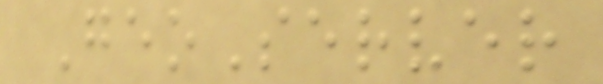GeoServer
